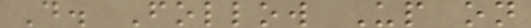D. Follow Up on
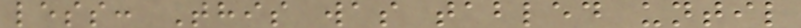less: This was tabled until
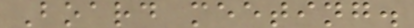Board meeting.
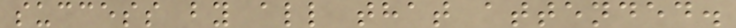success by all that attended.
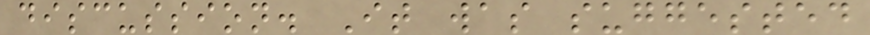discussion. It was suggested
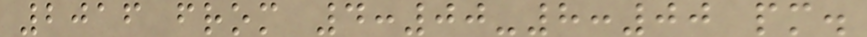2016 from 4:00-8:00 pm.
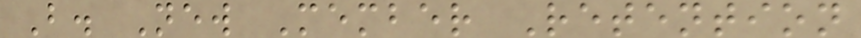B. New Member Retention
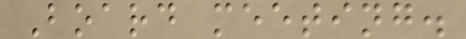Board meeting.
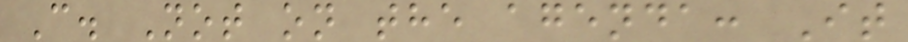C. Not on the agenda: It
